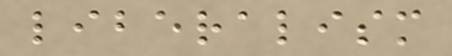liberalism
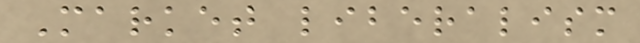Market liberalism
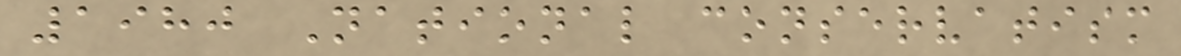1980 National conservatism
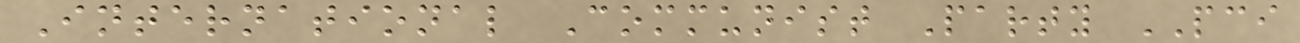International Communist Party PCI
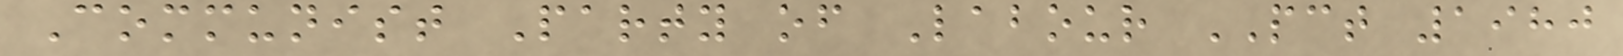Communist Party of Labour PCT 1980
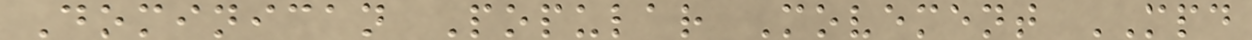Dominican Popular Movement MPD
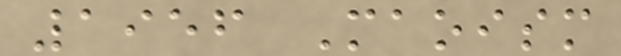1956 Maoism
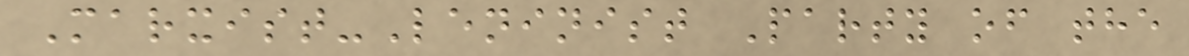Marxist-Leninist Party of the
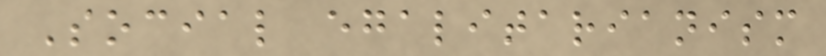Social egalitarianism
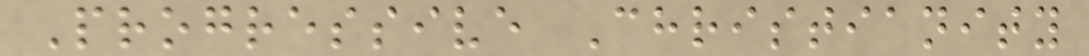Progressive Christianity
